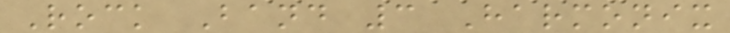Rock Band 3 Harmonix
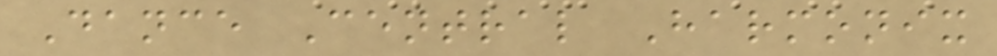Dance Central Harmonix
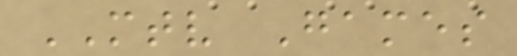MTV Games
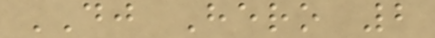DJ Hero 2
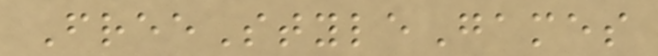FreeStyleGames
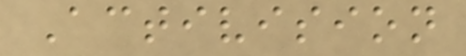Activision
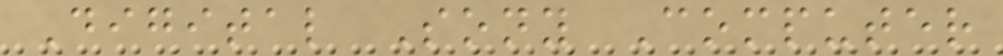Digital Sony Computer
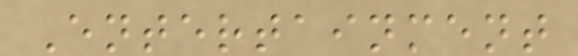Entertainment
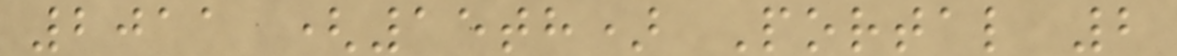2011 (15th) Portal 2
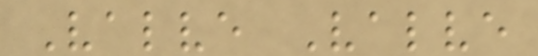Valve Valve
